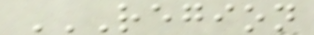REGION
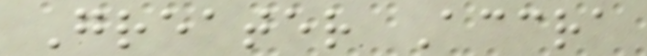Greater Accra
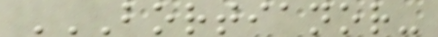BORTIANOR-
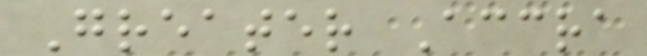Greater Accra
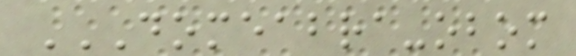DOMEABRA-OBOM
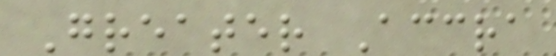Greater Accra
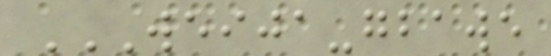WEIJA-GBAWE
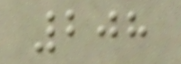208
